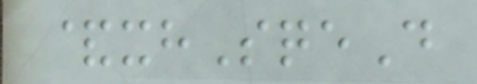&xhSqeD
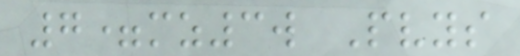7=mz3w Pvys
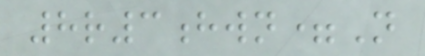8r3hwn=N
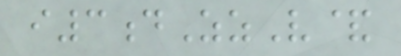i3dZzV&
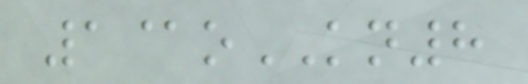1@oKN8
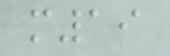m19
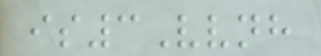is3Vvnh
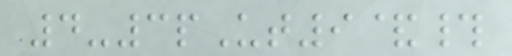4-3pUt9&#
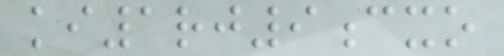ki1rj9cxo
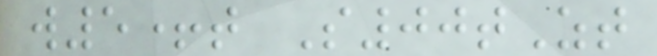w5+t S00tZt
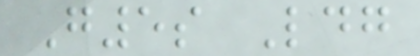G5s Ldg
